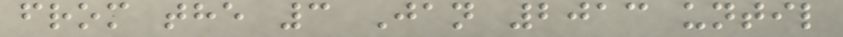from the 3 Jan 2013 until
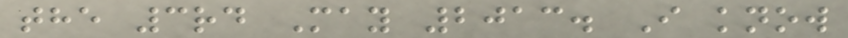the 3rd May 2013. I know
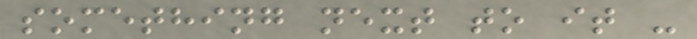something next to it -
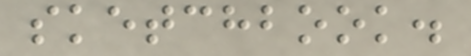sketchbook.
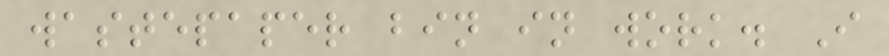wastepaper bin in work. I
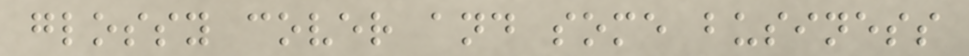glossy cover and some business
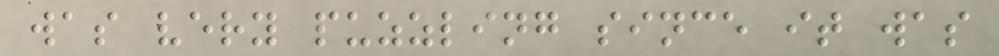was very puzzling since it was
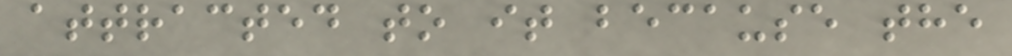attracted to it because the
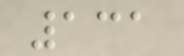131
